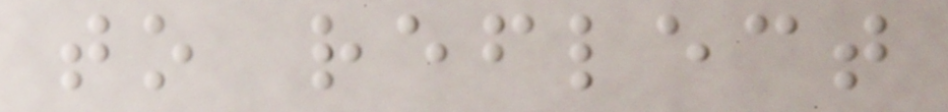to reflect
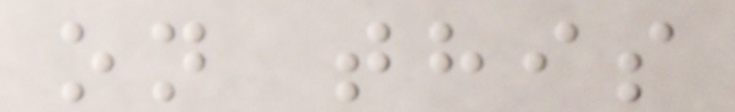on this
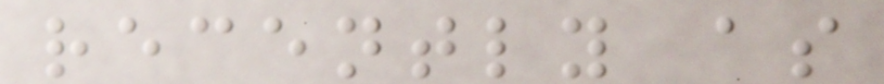recently as
